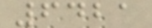6421
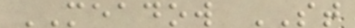MEADOW ST
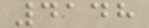4148
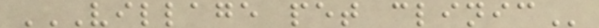VILLAGE PET CLINIC
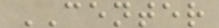CENTER
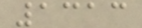1313
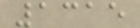1315
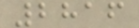2816
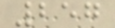257
